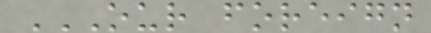OUR FOREIGN
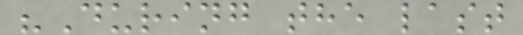"During the last
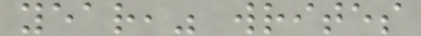year," writes
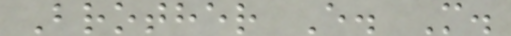Brother E. M.
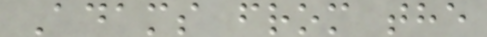Adams from the
